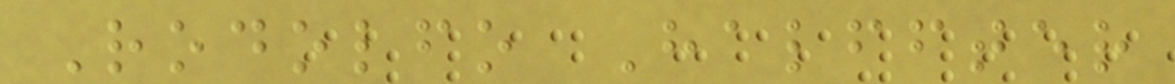Rodolfo Halffter
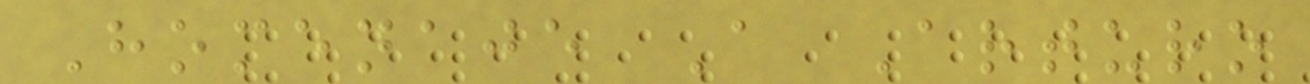Homenaje A Arturo
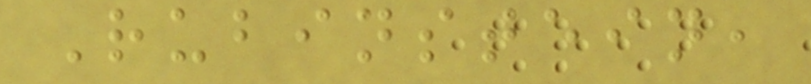Rubinstein,
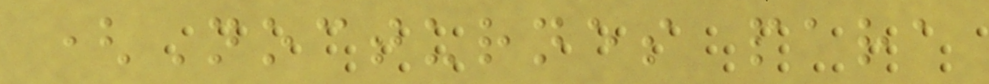(Nocturnes para
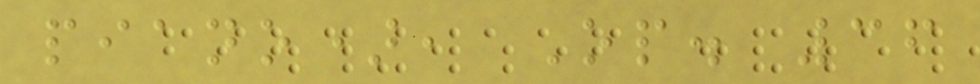piano), Op. 36
